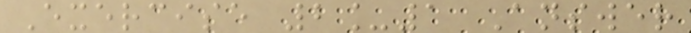Exercise 2_1 Answer
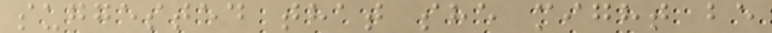suggested that she might be
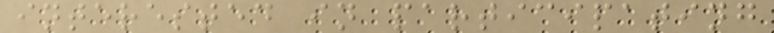interested in participating
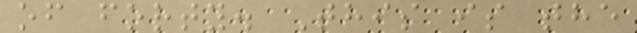of forty. This is the
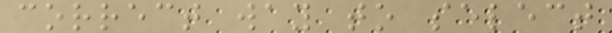correct way to select
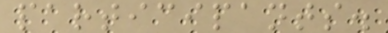participants.
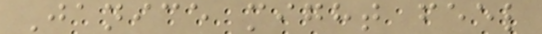Janice might feel
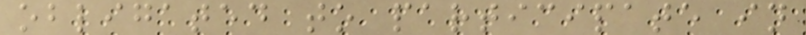obligated to participate in
